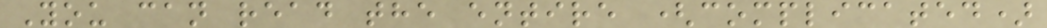You can read the entire (complicated)
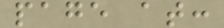page at:
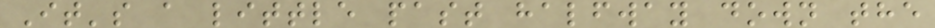It's a little past halfway down the
